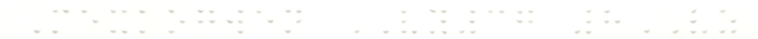Mexkogwen VY37 8VZ
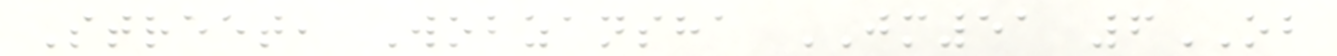Street, Wobzansha JM51 6OB
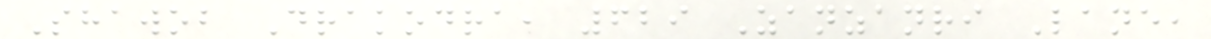Shawob Drakodra, 629 Zanzanri Lane,
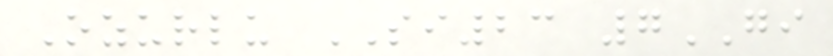Ozurlu SI23 7GI
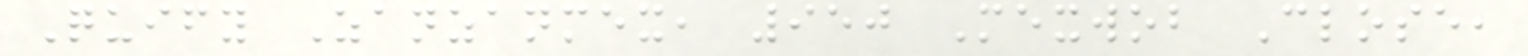Quify Zanzanmex, 950 Mexwob Close,
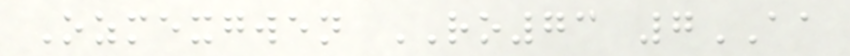Ozmexgwen RO73 7AA
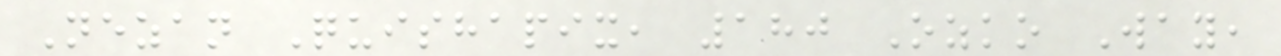Nezan Quishapix, 180 Ozko Way,
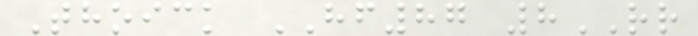Thoick HF87 8RR
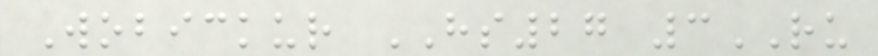Wobickur HS27 3RU
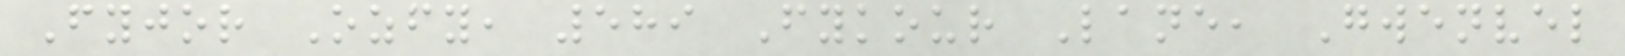Fyjor Ozfy, 589 Fykour Lane, Gwenvel
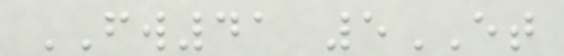FW41 5ET
